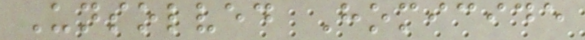Unsolved Homicide
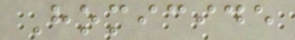Homicide
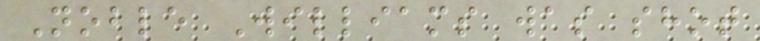Noble Williams was shot
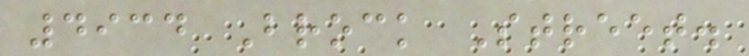4934 Brock Street.
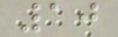10
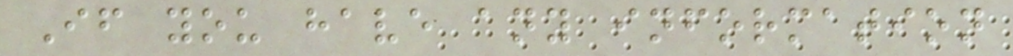If you have any information
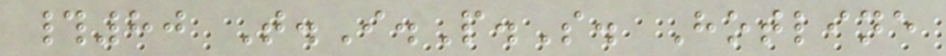#80 T.I.P.S. Hotline
